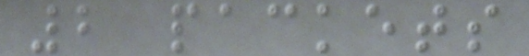2 packets
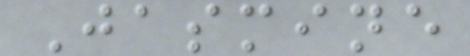Jasmine
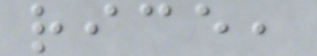rice,
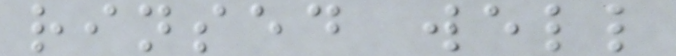rinsed well
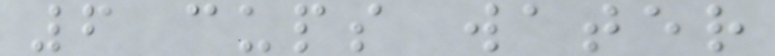6 cups water
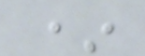*
